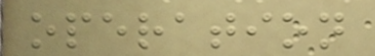operation
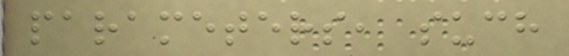parameters, such
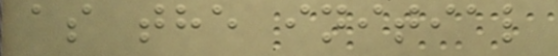as the initial
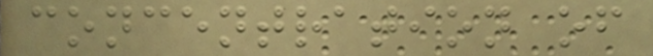concentration of
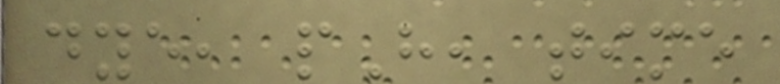dye, pH, time
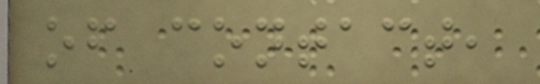of contact,
